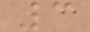3
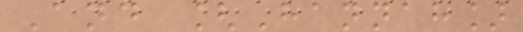And [Hannah]
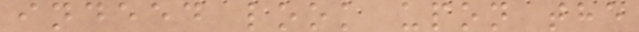indeed look upon the
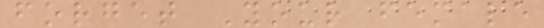forget Your female
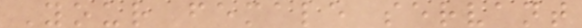Your female servant
